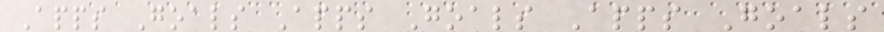Apps Goals Apps Goals Apps Goals
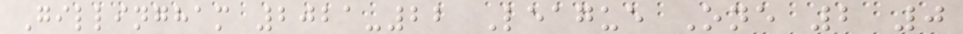Gillingham 2021-22 League One 2 0
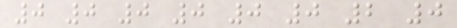0 0 0 0 0 0 2 0
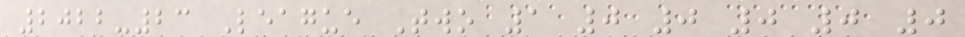2022-23 League Two 1 0 0 0 0 0
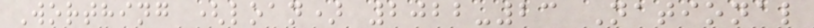Worthing (loan) 2022-23 National
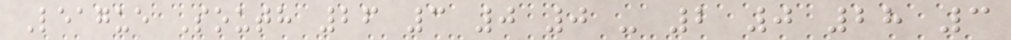League South 26 3 0 0 - 2 0 28 3
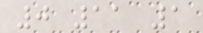0 11 1
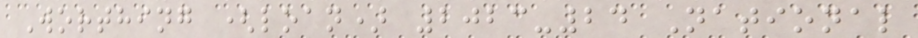Worthing (loan) 2023-24 National
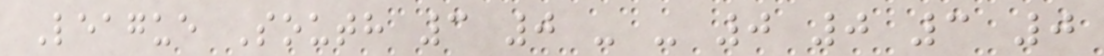League South 3 0 - - 0 0 3 0
